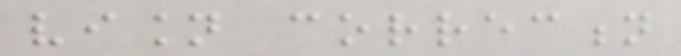vision correction
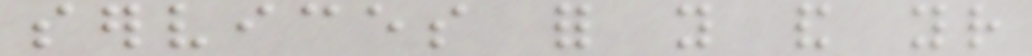services for you and your
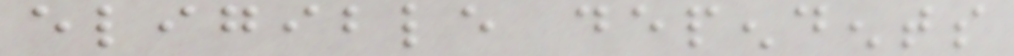eligible dependents
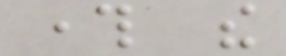through the
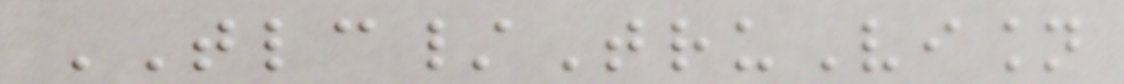TLC/TruVision
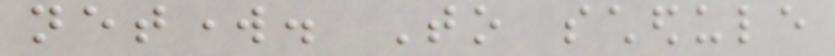network. To schedule
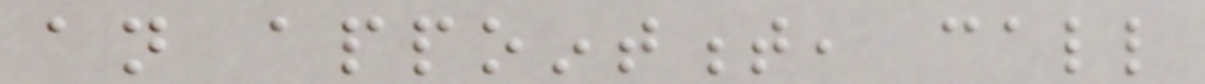an appointment, call
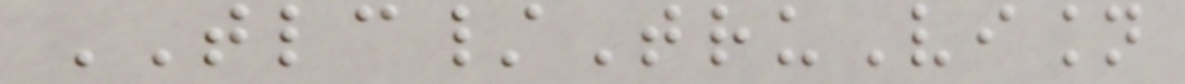TLC/TruVision
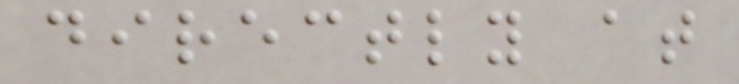directly at
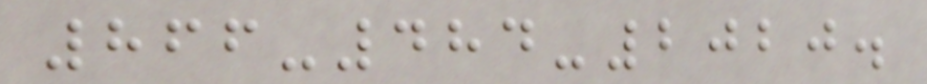866-484-2020.
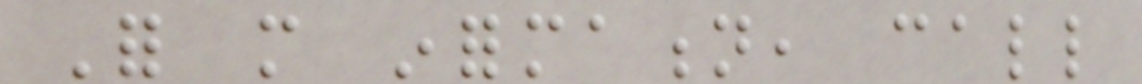For more information, call
